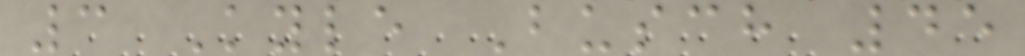3 Kyle Busch 45
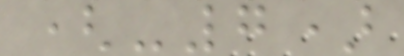(-7)
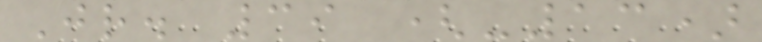Jr. 39 (-13)
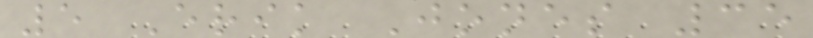5 Erik Jones 35
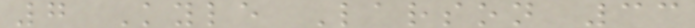7 Kyle Larson 33
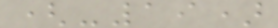(-19)
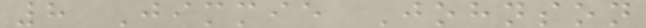8 Jimmie Johnson
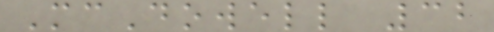McDowell 32
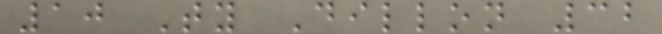10 Ty Dillon 32
